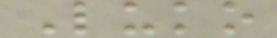Luko
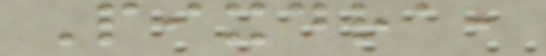Pixdra,
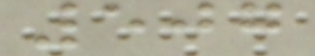507
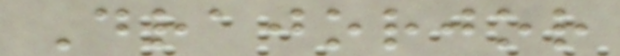Drajorjor
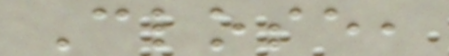Close,
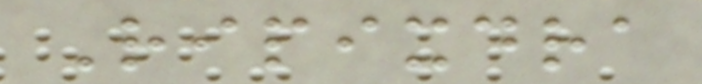Ripixdra
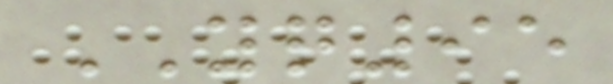YQ95
